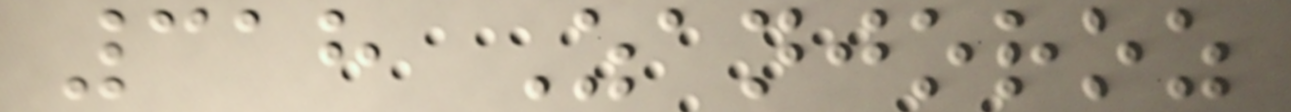318 Zanjoroz
